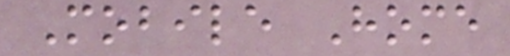Mobile Home
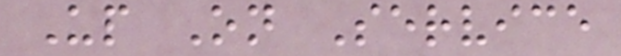Up On Service
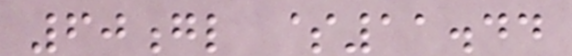60gl $11.44
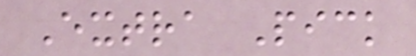Extra Pick
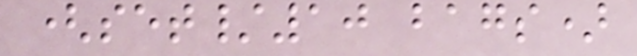(set/10 bags)
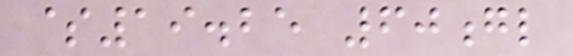$19.25 60gl
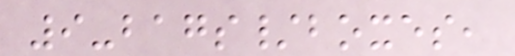9-bags/boxes,
